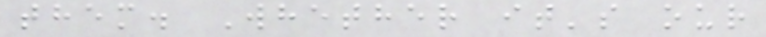them. Whether it's our
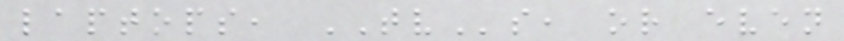laptops, TVs, or even
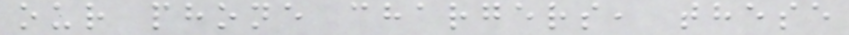our phone chargers, these
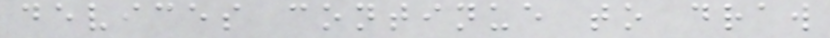devices continue to draw
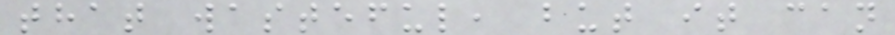that wasteful, but it can
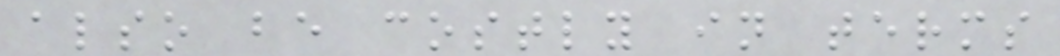also be costly in terms
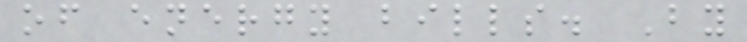of energy bills. By
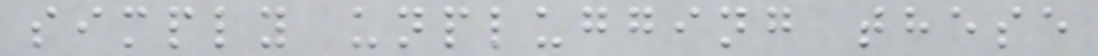simply unplugging these
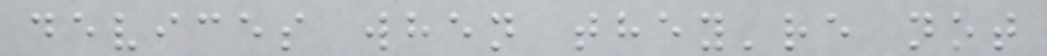devices when they're not
